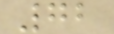72
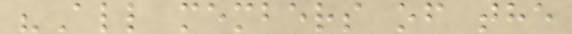"All members of the
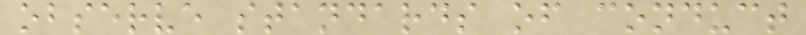observe standards of conduct
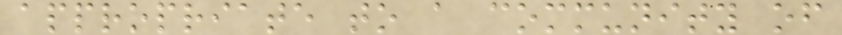appropriate to a community of
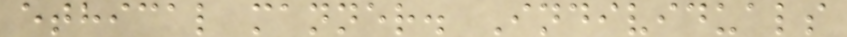ethical manner. Individuals
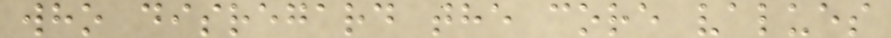who disregard the core values
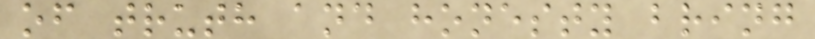of truth and honesty bring
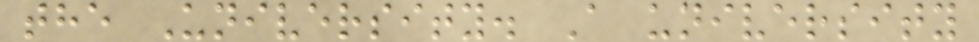the University. A university
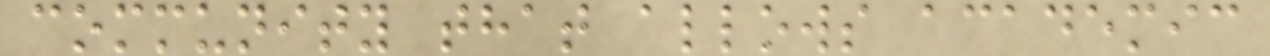community that allows academic
